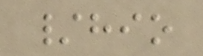/hio
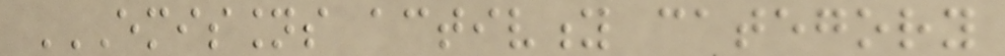EMISSIONS ACTIVITY CATEGORY
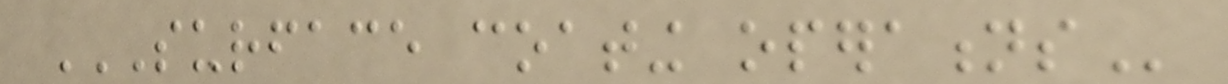SURFACE COATING OPERATIONS
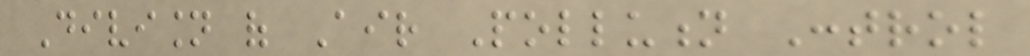Division of Air Pollution Control
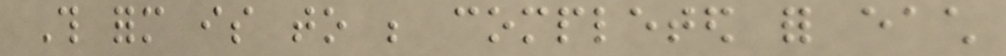This form is to be completed for each
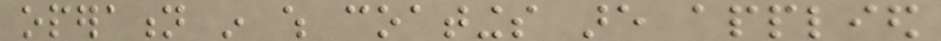operation in which coatings are applied
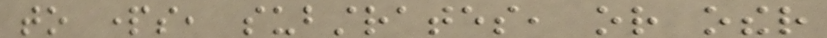to parts, substrates, or other
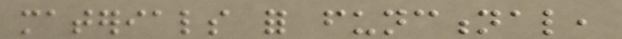materials for functional,
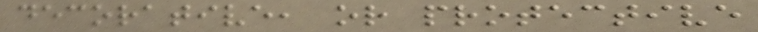decorative, or protective
